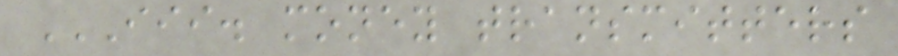III. MONEY TRANSMITTERS
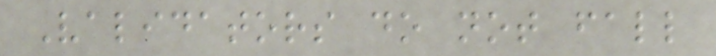Validators do not fall
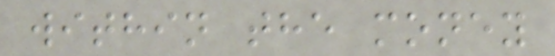within the money
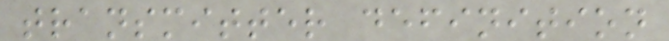transmitter definition
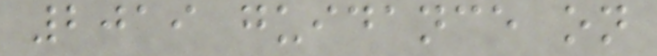2019 guidance on
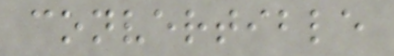convertible
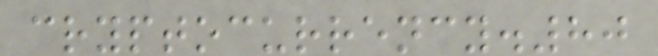cryptocurrency.80
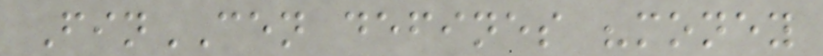FinCEN defines "money
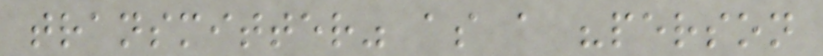transmitter" as a "person
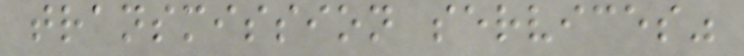transmission services"
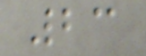23
